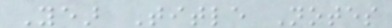Year Title Notes
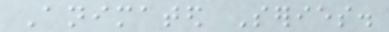Animated Series.
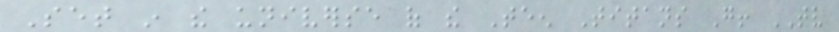Set in the universe of the Teen Titans Go! TV
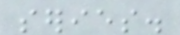series.
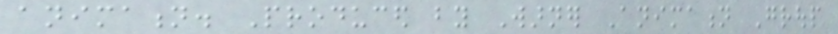animation. Produced by Warner Animation Group
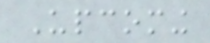Upcoming
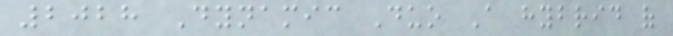2028 Dynamic Duo A hybrid of
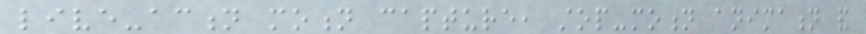live-action motion capture, stop-motion animation and
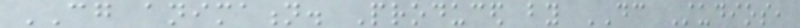CG animation. Produced by DC Studios,
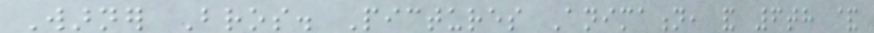Warner Bros. Pictures Animation, and 6th &
